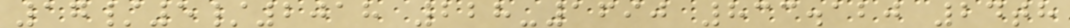17/5/2018 228-1690 833.120 24th
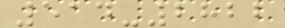514-2822
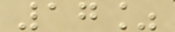17%
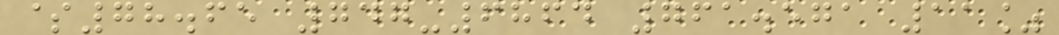$78.65 747-6864 761.571 11%
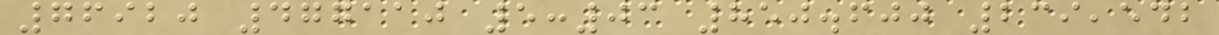76920 477110 5:03 850.600 239,542
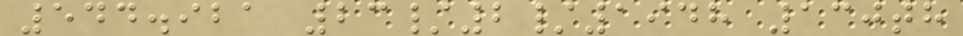544.921 23/2/1948 130th
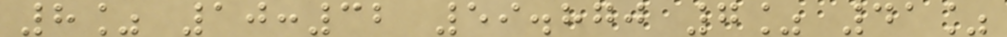8% 10:32 59.870 7% 41%
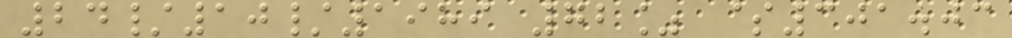24/10/1989 72% $301.03
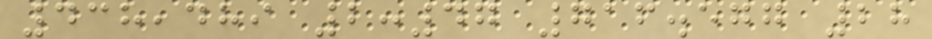438,489 2:47 716.577 28
